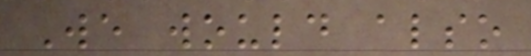We would also
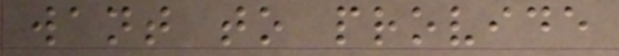want to provide
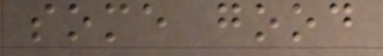some good
